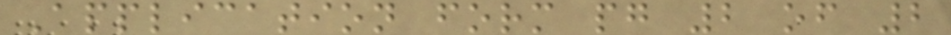Application form pg 2 of 2
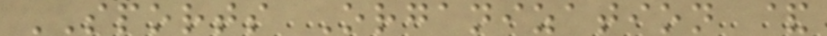SPORTS Organization &
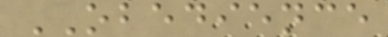OBEDIENCE
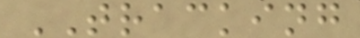TRACKING
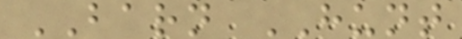BARN HUNT
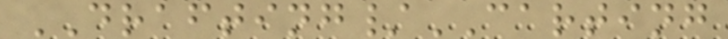DRAFTING/CARTING
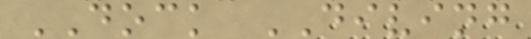DOCK DIVING
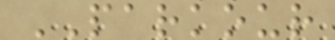PARKOUR
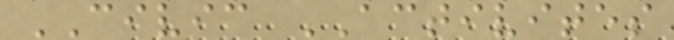CIVIC ACTIVITES
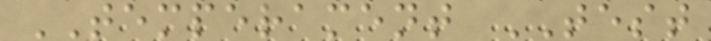TEMPERAMENT TEST
